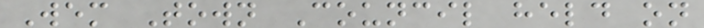Wem Town Council held on
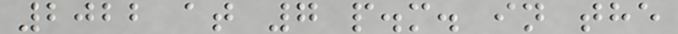2022 at 7 p.m. in the
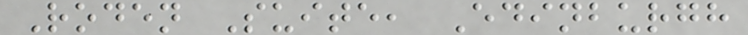Roden Suite, Edinburgh
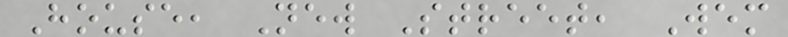House, New Street, Wem
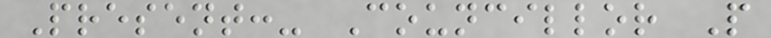Present:- Councillor P
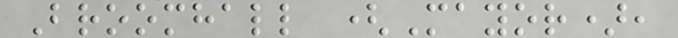Broomhall (Mayor),
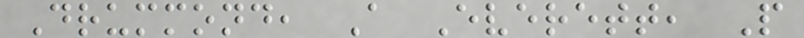Drummond, A Everett, P
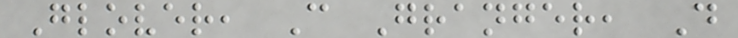Glover, C Granger, D
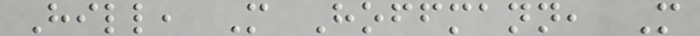Hill, M Hoffmann, M
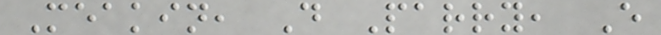Meakin, D Parry, E
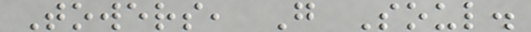Towers, G Soul.
